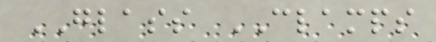GLASS CLAMPS
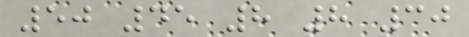50 45 8 8 30
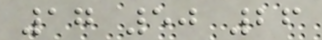17 50 26
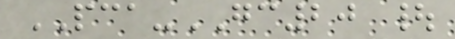PCA-GC20 |
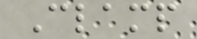Clamp
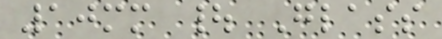10mm | Glass
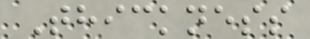Thickness
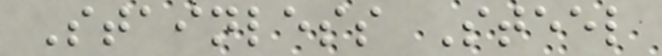Stainless Steel
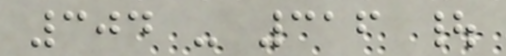304 - 316 |
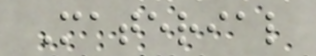Material
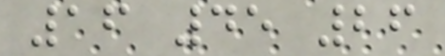16 45 26
